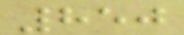850
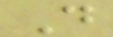D
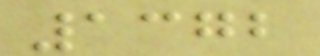1372
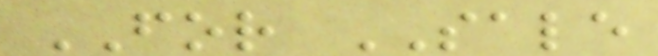FOR SALE
